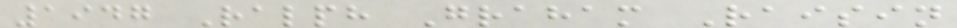1947 Ralph Graham Raisin
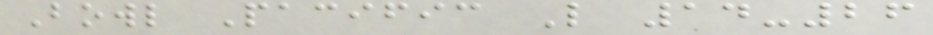Bowl Pacific L 14-26
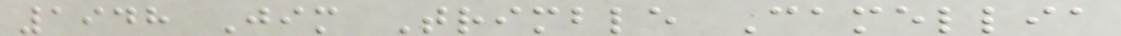1948 Jim Trimble Camellia
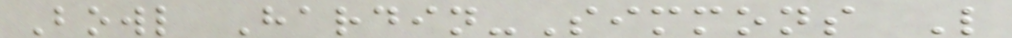Bowl Hardin-Simmons L
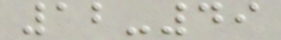12-49
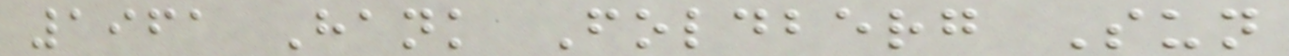1961 Hank Foldberg Sun
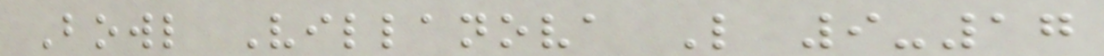Bowl Villanova L 9-17
